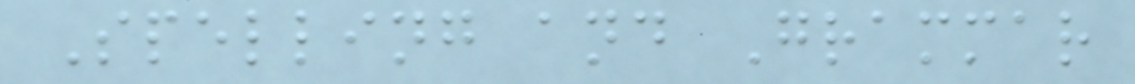Spelling and Grammar
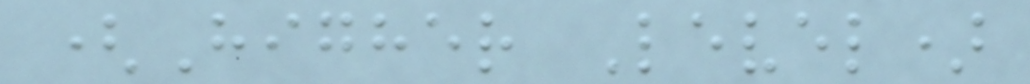(Higher Level)
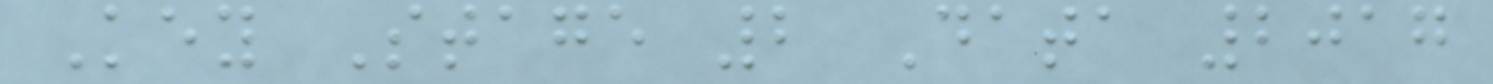Key Stage 2 Data 2017
